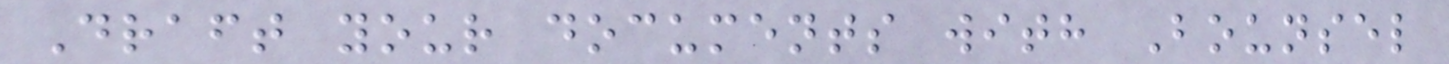Draft your documents with Bounsel
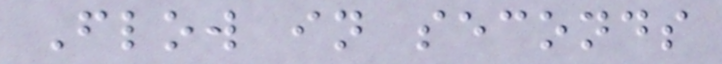Flow in seconds
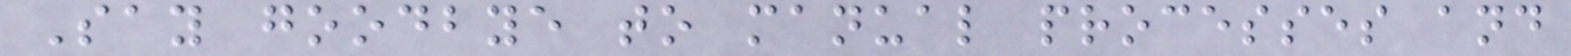Say goodbye to manual processes and
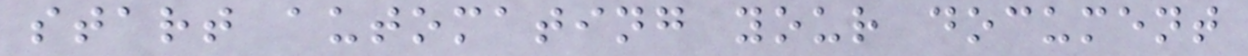start automating your document
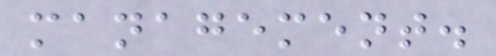management.
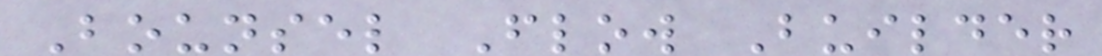Bounsel Flow Builder
